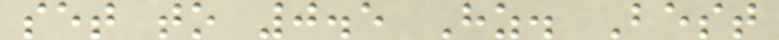set to 0.5 Hz. Best
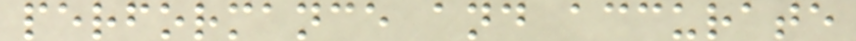performance and accurate
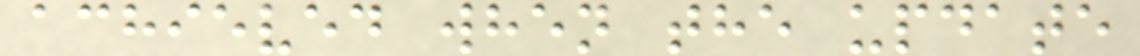achieved when the update
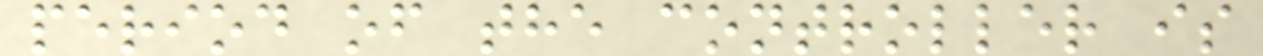period of the controller is
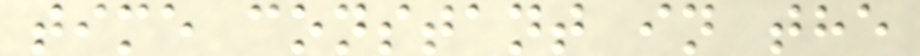time constant in the
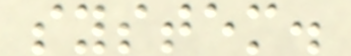system.
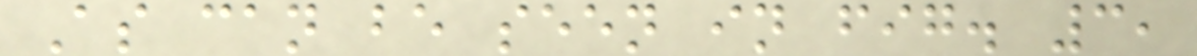As can be seen in fig. 3,
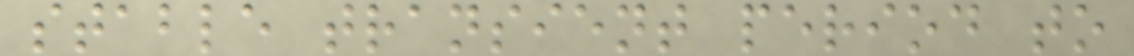stable transient period to
